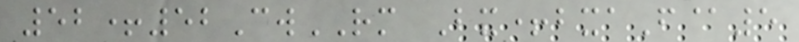52+52CwRM Bx+bxaF@5
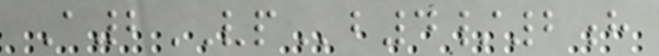A2VPb4/2h
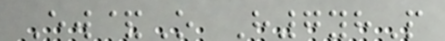Ew&O H7yhP
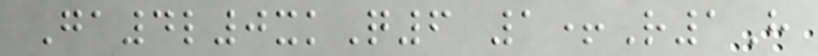Ga4l0xkQ6 1+R1H
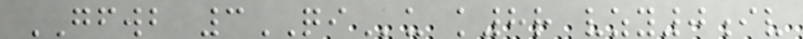GFWB 3QIu k8r vzy0iv
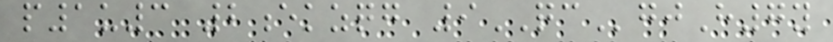p1u3 2ekzqg 9QCgjH7y
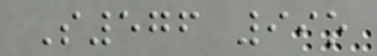S576 99o
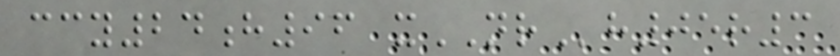ccy24h96 xNRh05r3
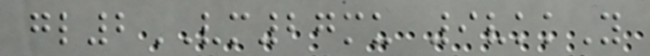gl2VM27mu 9vkkY
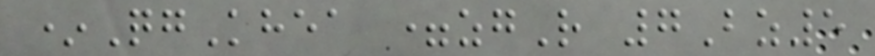*QgKhea =zgR 7Bz5
